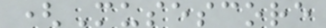(Musescore
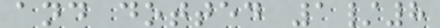and dotted 1/8
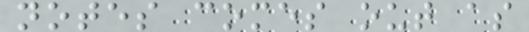notes comes out as
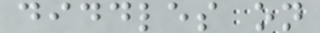diddles on
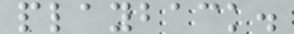playback.
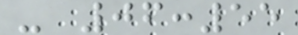- 06:55
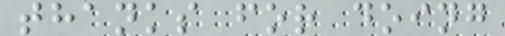thanks for doing
